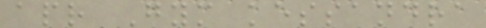apr Gym kessandra
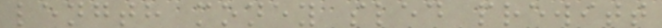length money sled prewitt
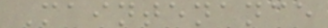Maintenance
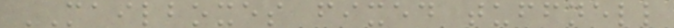MAILBOXES fixed tuffnell
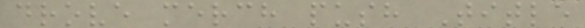drove merch push Title
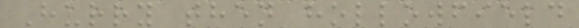Hurry then hollowfield
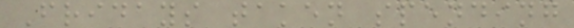Fridays taken spending
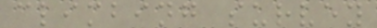climbing survey
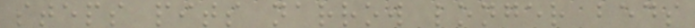steps pits narrow longer beds
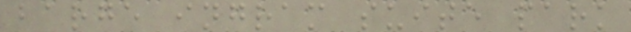barge ingram suite park
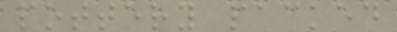pottery packed
